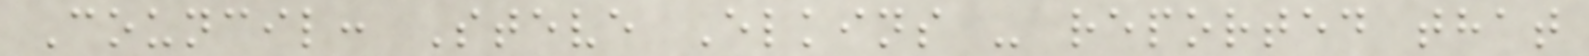Council: Steve Elkins - reported that
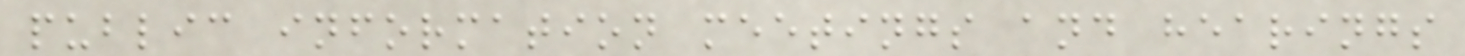public information meetings and hearings
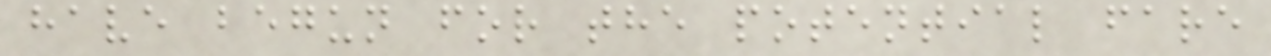have begun for the potential fare
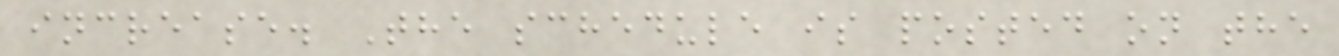increase. The schedule is posted on the
